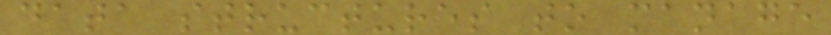data structures to manage
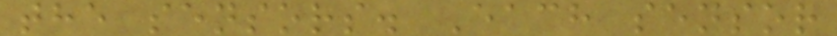the sensors. Each sensor
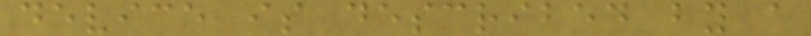device is described by a
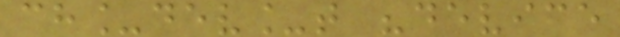ch_dev_t "device
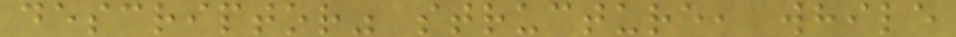descriptor" structure, while
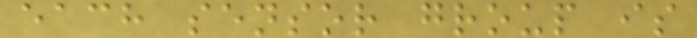each sensor group is
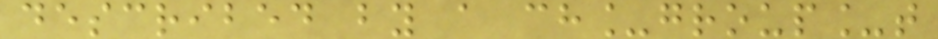described by a ch_group_t
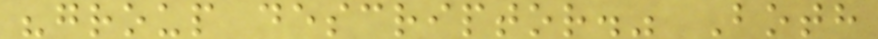"group descriptor." Both
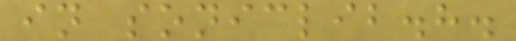in soniclib.h.
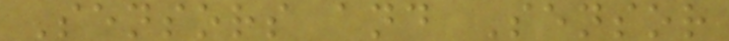Sensors and Sensor
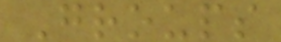Groups
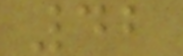42
